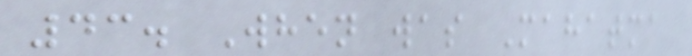43. When was Mahatma
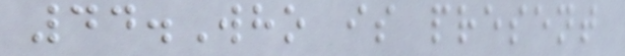44.Who is present
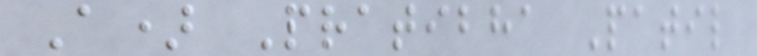A) Pratibha Patil
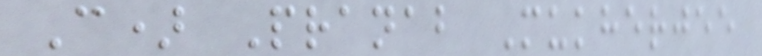C) Pranab Mukherjee
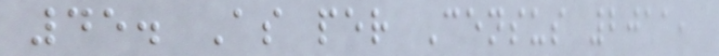45. As per Census 2011,
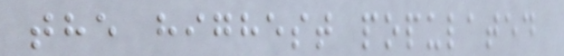the highest populated
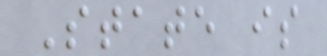State is
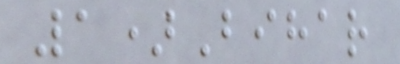1)Bihar
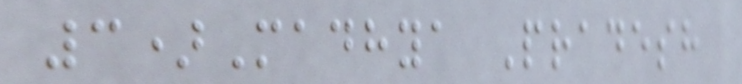3)Madhya Pradesh
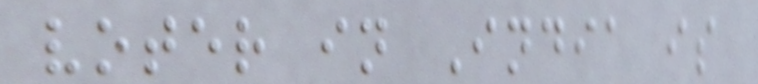voter in India is
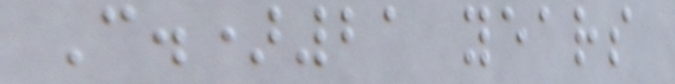C.)21 years
